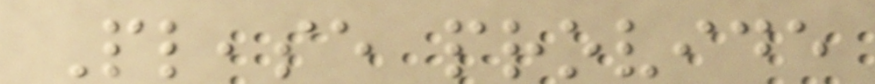Please provide
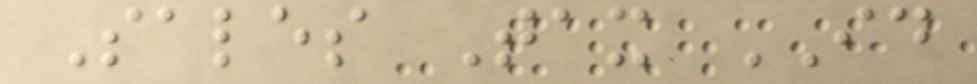Sales Tax ID
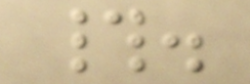#.
